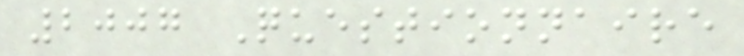2007 Questionnaire
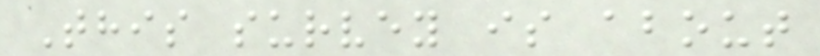This survey is about
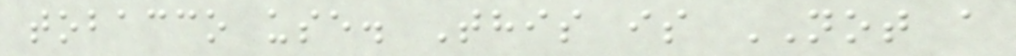tobacco use. This is NOT a
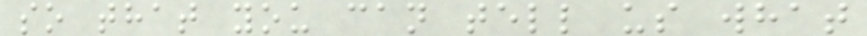so that you can tell us what
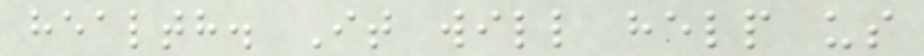health. It will help us
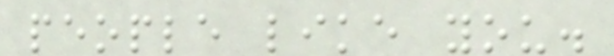people like you.
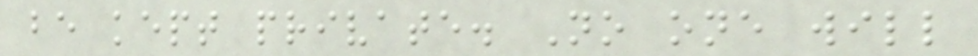be kept private. No one will
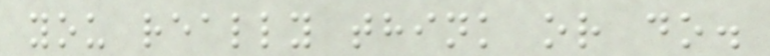you really think or do.
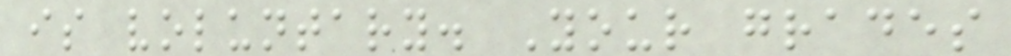is voluntary. Your grades
